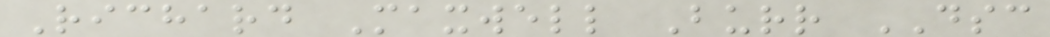Richard Maxwell Burr DSC
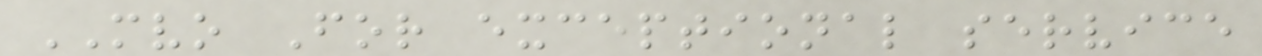MVO For exceptional service
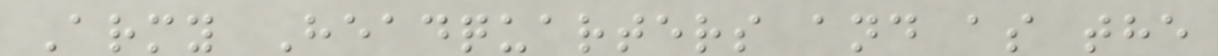Army Headquarters and as the
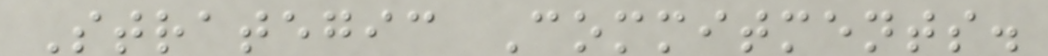Strategic Commitments.
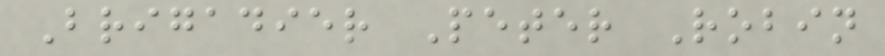Brigadier Peter Robin
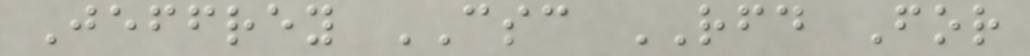Jeffrey CSC RFD For
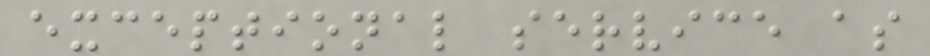exceptional service as
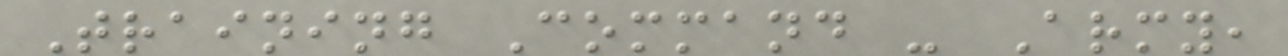Training Command - Army,
